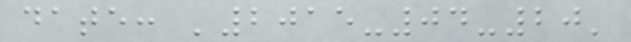date: '2015-04-20'
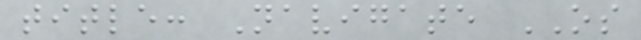title: Navigate OS
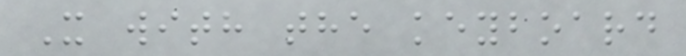X with the keyboard
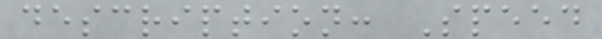description: Speed
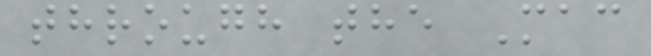through the Mac
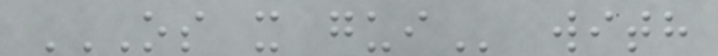OS X GUI with
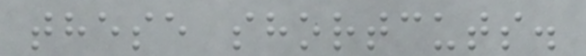these shortcuts.
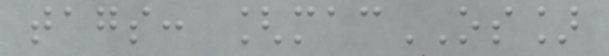tags: [macOS]
